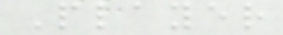Player
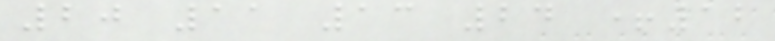20 11 13 24 +12
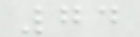74
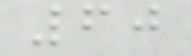60
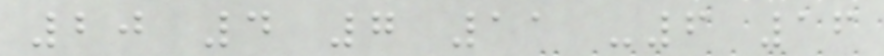20 4 7 11 -6 16
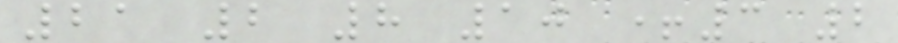21 2 8 10 +3 2
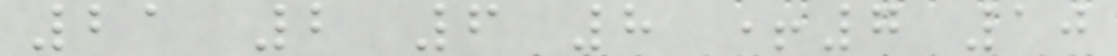21 2 6 8 +7 10
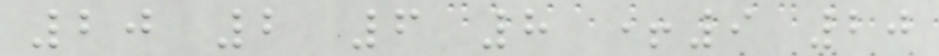20 2 6 8 +9 20
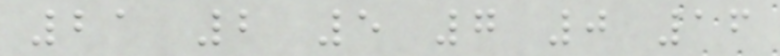21 2 5 7 0 16
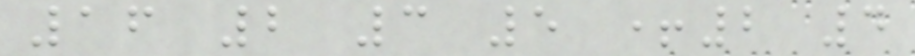16 2 3 5 +2 4
